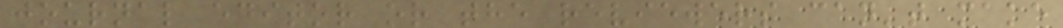journal editor or the reviewers can't make
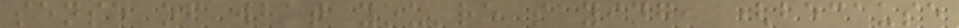sense of what you're saying, (because
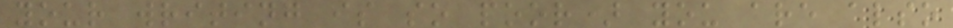your writing is so poor) you are also
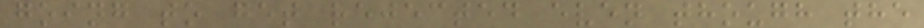going to get rejected even though the
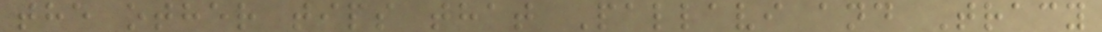the other tips that Pallavi and Tracy
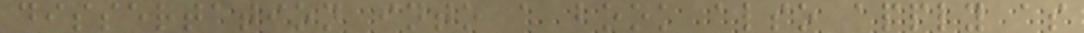dissertation into a book also apply as
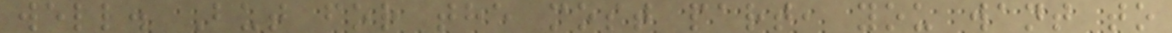well. But for the most part, you want to
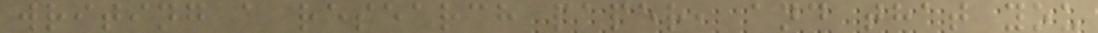writing a research paper, and that you
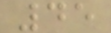45
